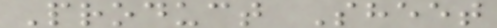Product Sheet
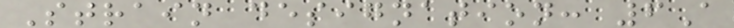Strain designation: 6A
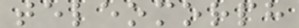teleomorph
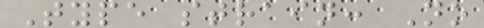Type strain: No
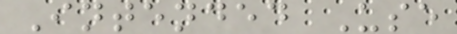Intended Use
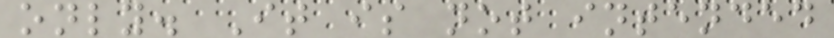only. It is not intended
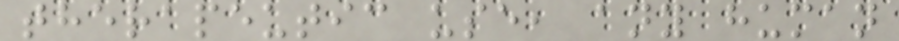therapeutic use, any human
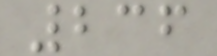236
